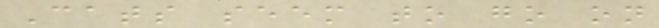Cats seem to go on
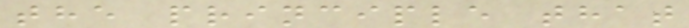the principle that
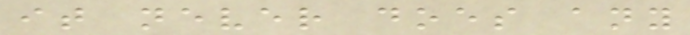it never does any
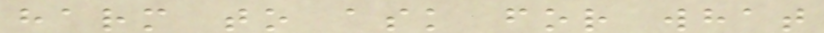harm to ask for what
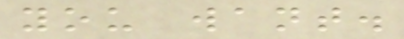you want.
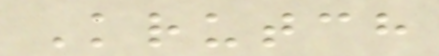Krutch
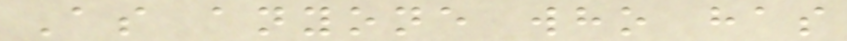As anyone who has
